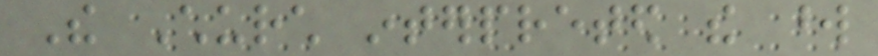The Church interpreted the word
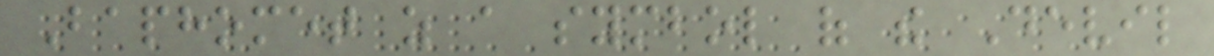Baphomet as a symbol of the Devil
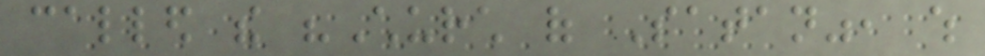called the "Church of Satan", which
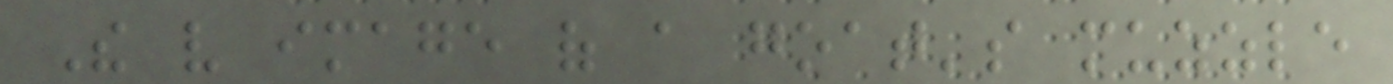The very image of a goat's muzzle
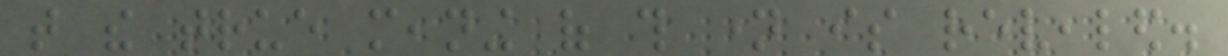that the true meaning of this name is revealed.
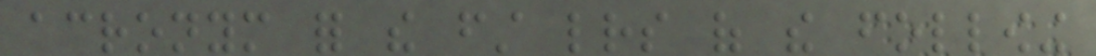acronym for the first letters of the following
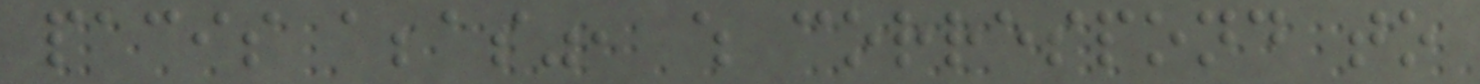pacis abbas", which correspond to
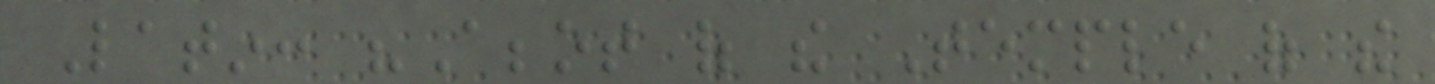Latin: "Abbot of the Temple of the
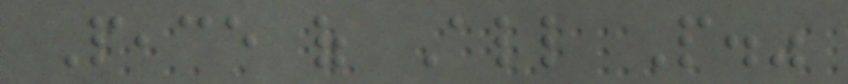Peace of All People."
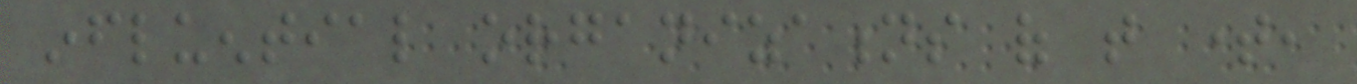influential organizations of that time,
